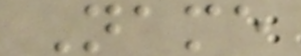Name
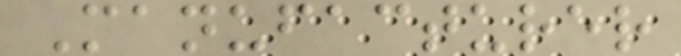Manufacturer
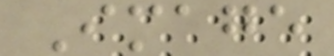Image
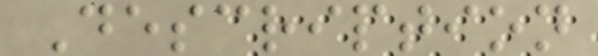Description
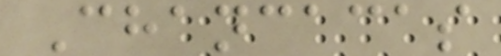Chancacas
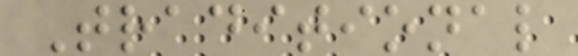Traditional
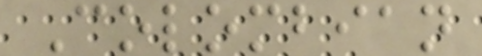Colombian
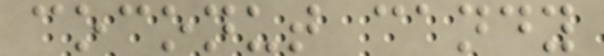coconut candy
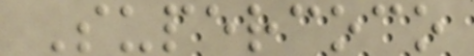Supercoco
